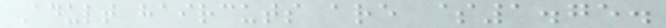Adult haircuts are $1.75.
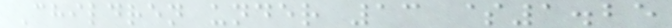Children under 13 $1.25
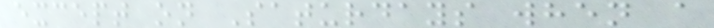except on Saturdays when a
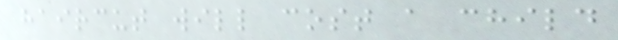haircut will cost a child
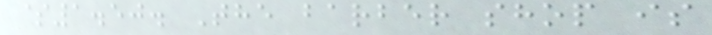$1.50. The barber shop is
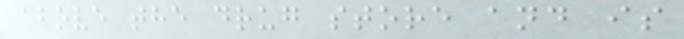above the drug store and is
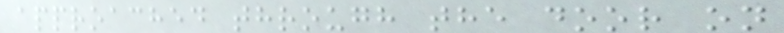approached through the door on
